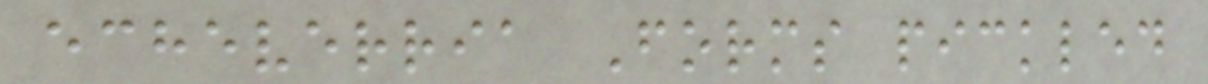echeverria Forms pickled
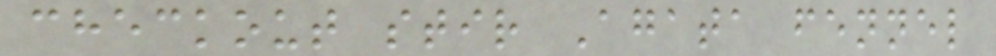checkout stir Agata fennel
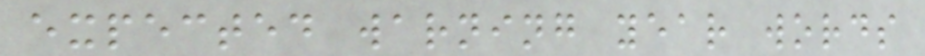expected warning year words
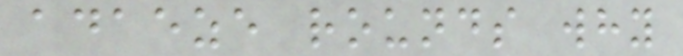adaeze rounds why
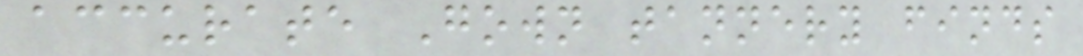accurate Gown tannery finds
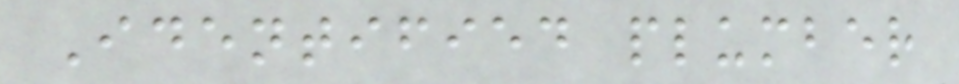Identified plumber
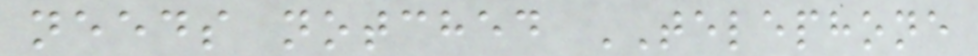needs notched TELEPHONE
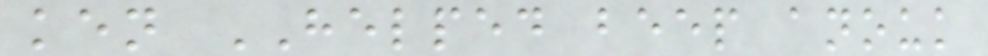ken HELPED beep anouk
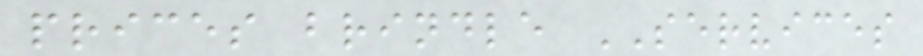prices brindle SERVICES
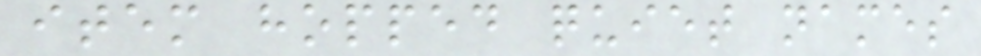item hopped quiet names
